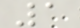1
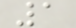1
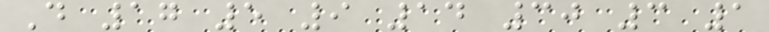D 17 5 9 14 30 3 1
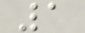1
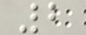2
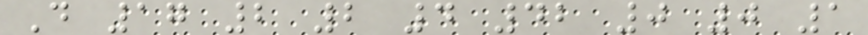D 17 2 2 4 42 0 0 1
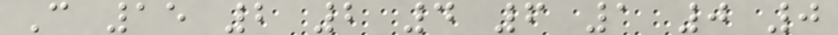C 15 2 2 4 6 1 0 0
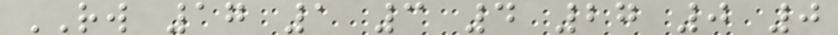RW 17 1 3 4 27 0 0
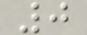0
